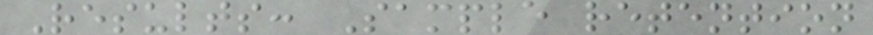Results: Sample retention
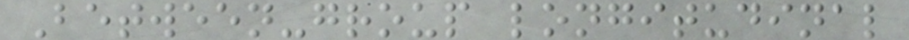Between-group longitudinal
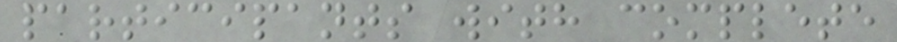participants with complete
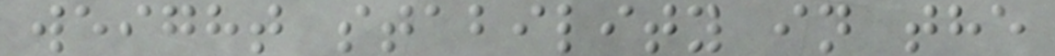weight stability in the
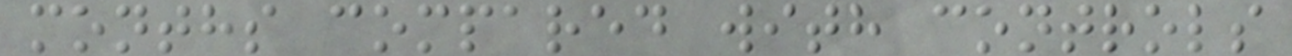months compared with controls
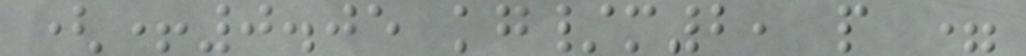(+0.05 kg/m2, p =
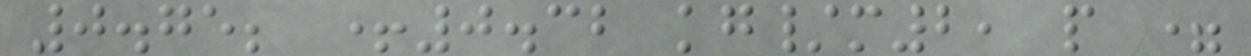0.75; +0.32 kg/m2, p =
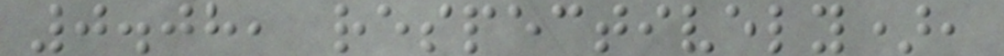0.08, respectively),
